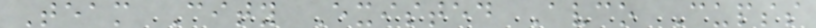Team City Existed Avco Cupss
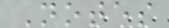Notes
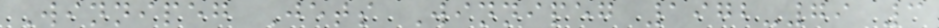Winnipeg Jets Winnipeg 1972-79 3
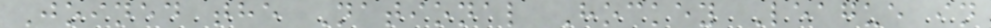Joined the National Hockey League in
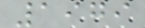1979
